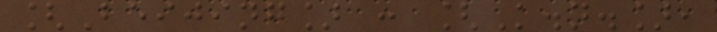[Beijing] : [K.n.],
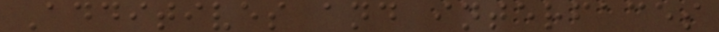Additives and interfaces
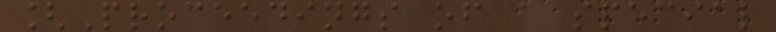[Proceedings of a special
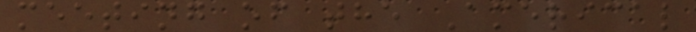meeting of the Americal
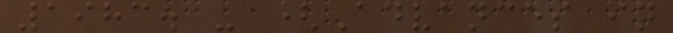1983. - (Advances in
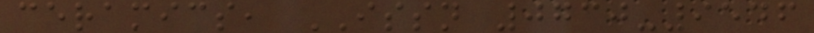ceramics, ISSN 0730-9546
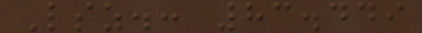Lsz.: 83.449
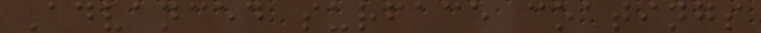Advanced surface coatings
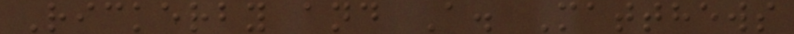Rickerby and A. Matthews
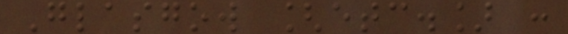Glasgow [etc.] :
